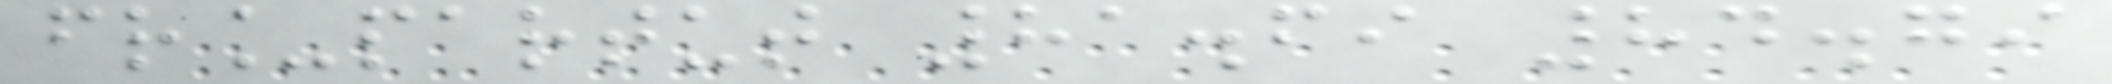fr_partut 81.69 84.79
